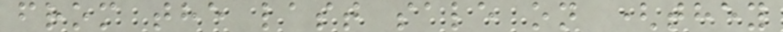from the last sale on (they
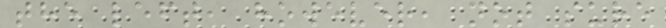the left, however, not sure
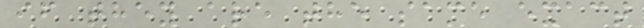if they are the same exact
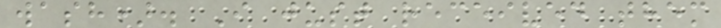wash). I just received them
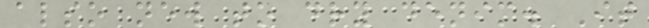also new to dry denim. It
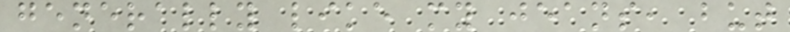generally like my jeans, but
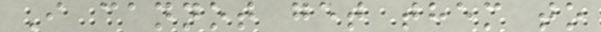I cannot get them to
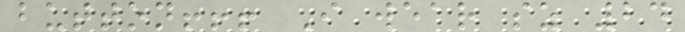button!!! I wear sz 24
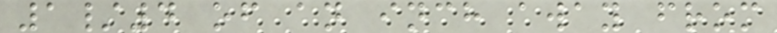1/4 of an inch away from
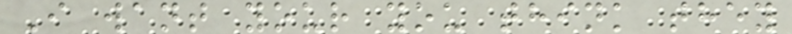I want your you think they
